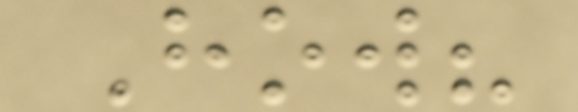How?
